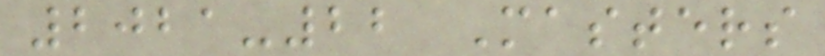2021-22 Masters
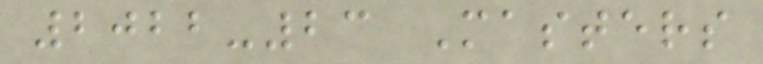2022-23 Masters
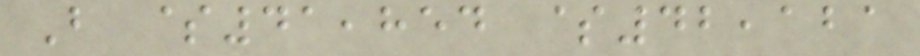B $41,854 $42,121
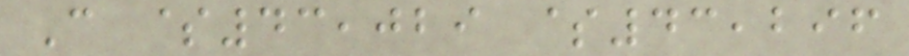C $43,029 $43,296
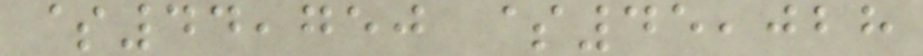$44,750 $45,028
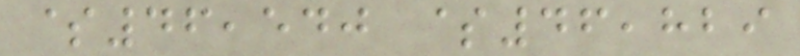$46,540 $46,829
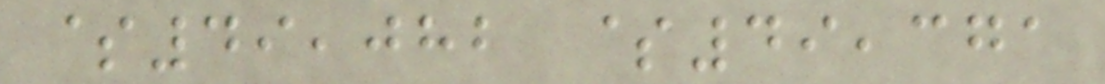$49,082 $49,371
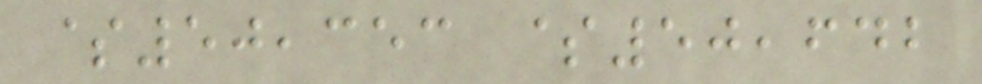$50,353 $50,642
